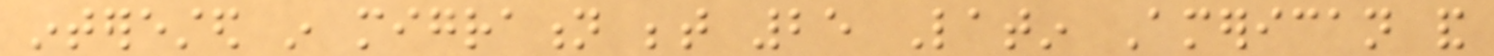interested in migration between 25 Latin American and
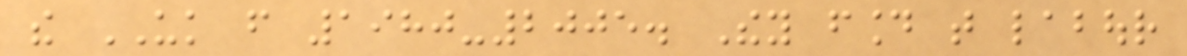the UK from 1980-2005. They found that labour
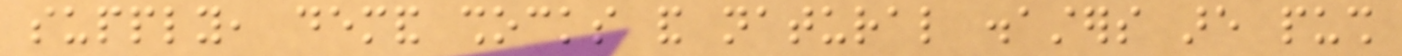supply, demand shocks and natural disasters are push
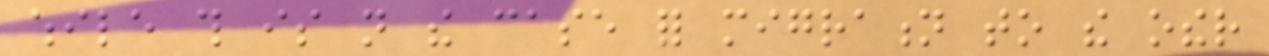while this is not the case for migration to the other
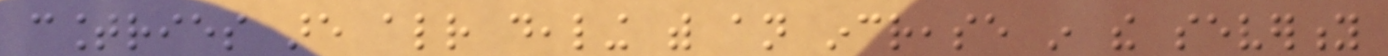countries are already dealing with an increase in the severity
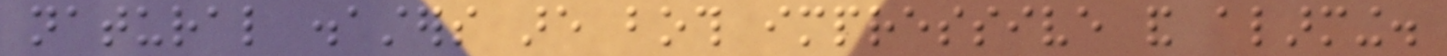natural disasters are both impressive and alarming.
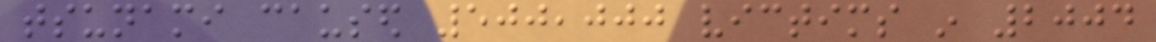tsunami caused 500,000 victims in 2004
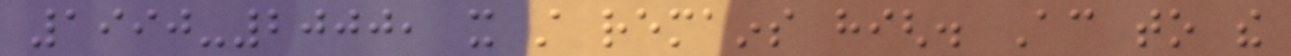1990-2000, it still remains high. According to the
